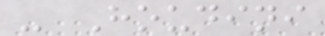- Houdini
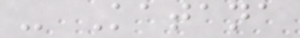- Katana
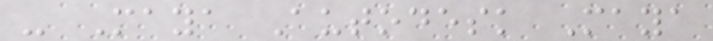- Maya Autodesk Maya
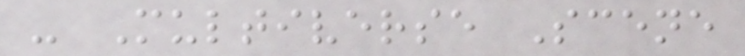- Multiverse Scene
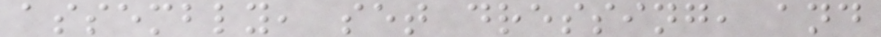assembly, set dressing, and
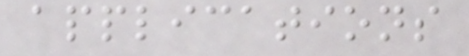applications
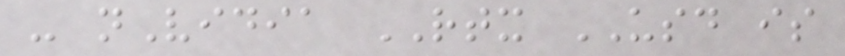- nVidia RTX USD is
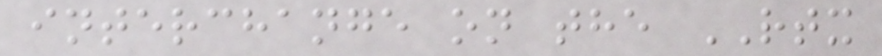interchange on the RTX
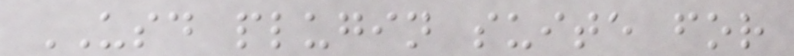USD plugin suite for
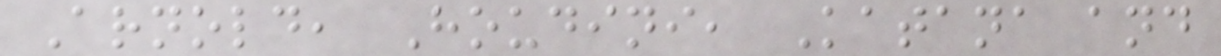Arnold, Houdini, Katana and
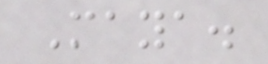Maya.
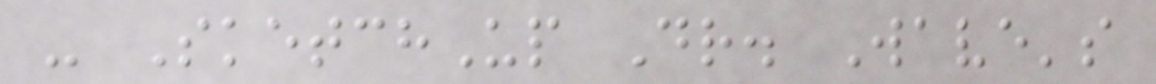- SketchUp Dr. Wave's
